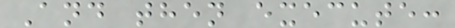And then execute:
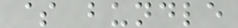$ bundle
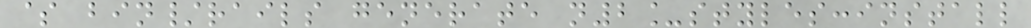$ bin/rails generate n2_styles:install
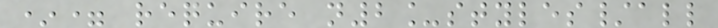*= require n2_styles/all
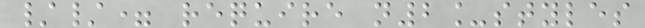//= require n2_styles
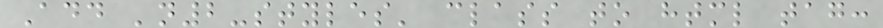Add 'n2-styles' class to html tag:
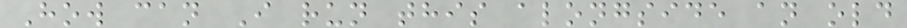How can I run this alongside an old
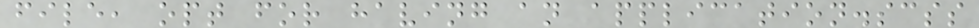file, opt for having an application.scss
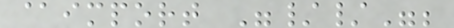@import "//";
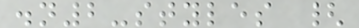.n2-styles {
